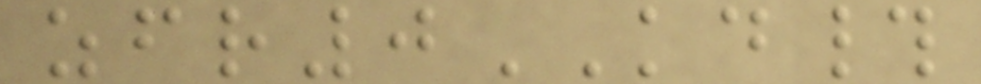zfr0KD#
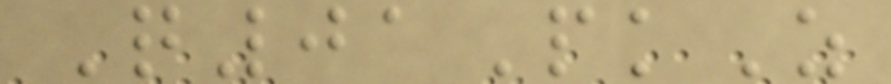Q01PkZ
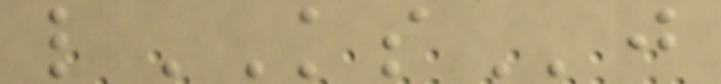lKSj
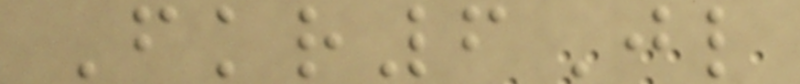Fkr6Jl
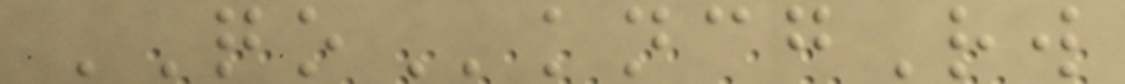QOkncgRw
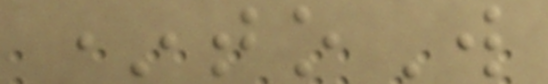*toW
